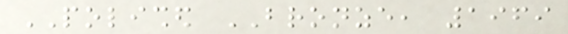POLISHED BRONZE, 1969
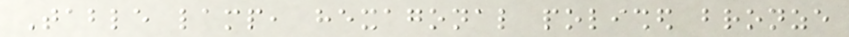Table lamp, hexagonal polished bronze
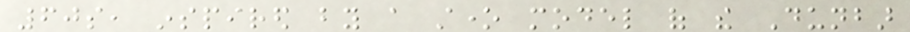60s, inspired by a stone model of the Dunbar
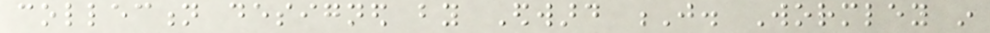collection designed by Edward J. Wormley in
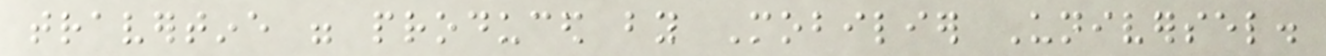travertine were produced by Mobilier Universel.
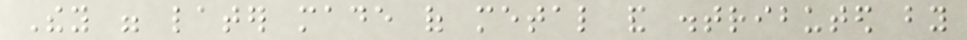They were later made of metal and distributed by
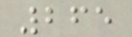265
